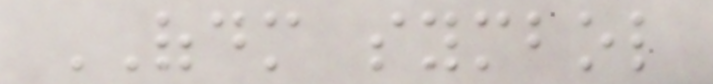OFDM symbol
